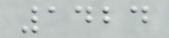1424
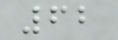62
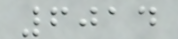6014
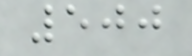500
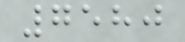7580
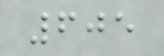605
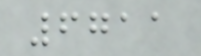6711
